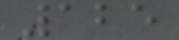125
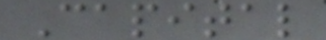Capital
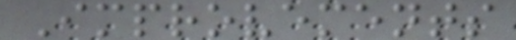Improvements
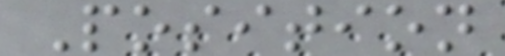Position
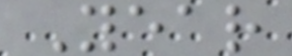Year
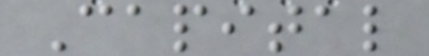Capital
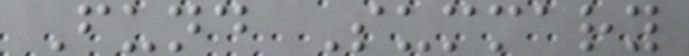Fund Summary
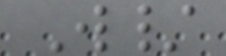W/
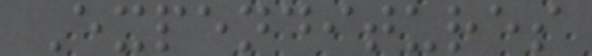Expenditures
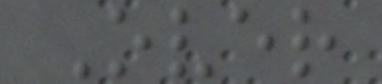Over
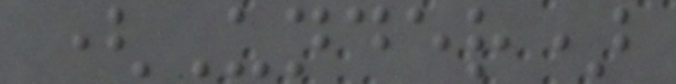(Under)
